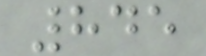845
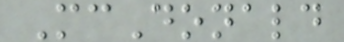McDonald
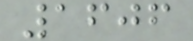1606
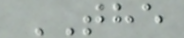THE
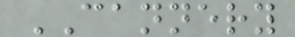CANNERY
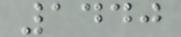1440
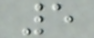5
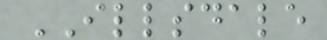ILLSDALE
